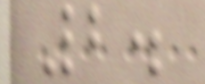2.
